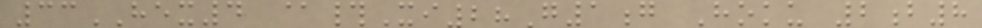33HEX4 @#Xi28G1g Hoku 2b8
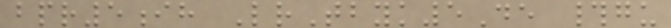bpr5ih LrTbyk5De #gu
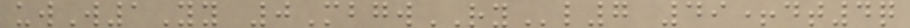uwW1Yy 0MbgwRYl7 49+dt4q
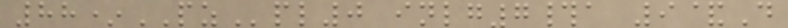88*PZpl0 inlg7#a 9&D
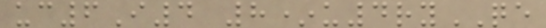uc6I4 8*u4ryQE
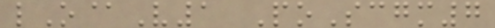lO@V1 PoScgm7
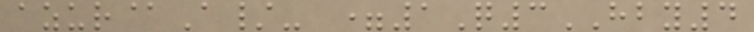azur@A/- =1Q3HBY4
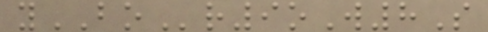yBOr9oW8S
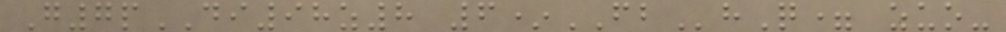G7pDI98z8 6*FBhQ= zuo-
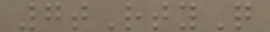7tRtyQ
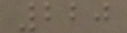220
